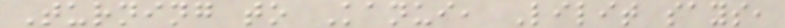Turning to Kanui, Lilit says,
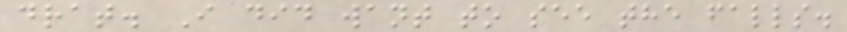drat. I did want to see the falls.
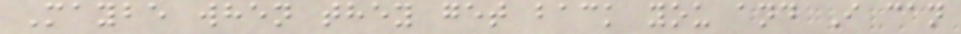Maybe when they get back you and I can
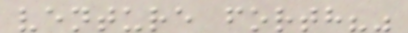venture forth?"
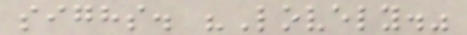sighs. "Lovely."
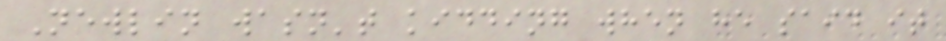Newlin wasn't kidding when he said it
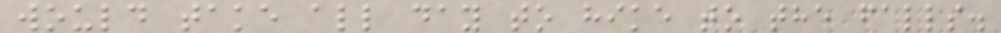would take all day to hike to the falls.
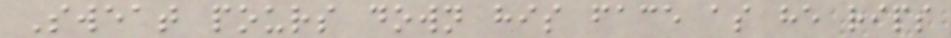Sweat pours down his face as he rips
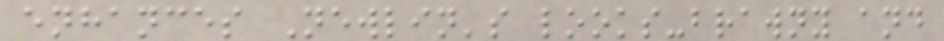enhances Newlin's looks-brawny and
